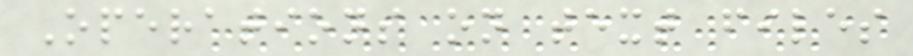Operations on text files
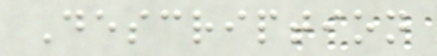Description
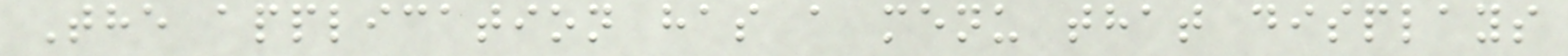The application has a menu that displays
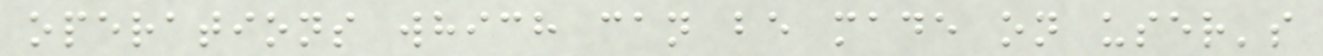operations which can be made on user's
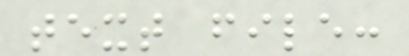text file:
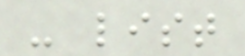- list
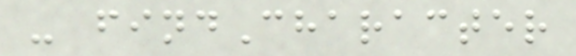- findCharacter
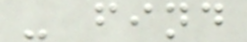- find
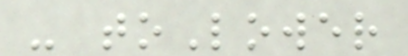- toLower
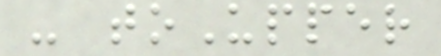- toUpper
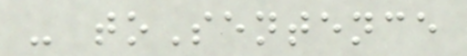- toSentence
